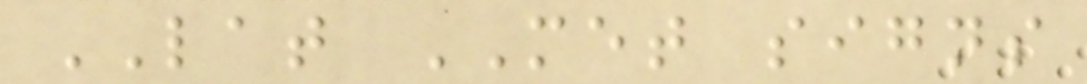LAT MET signs
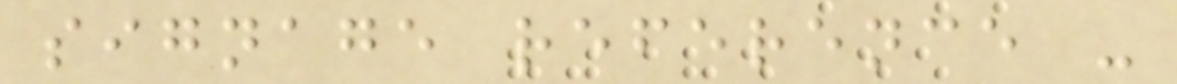signage reference -
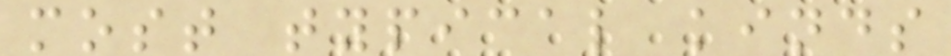most typical kinds
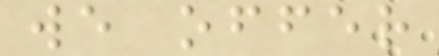we offer
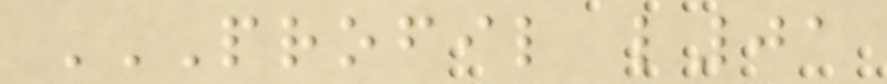PROFIL L01
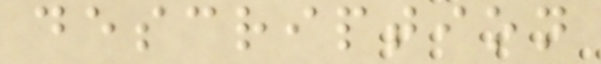description
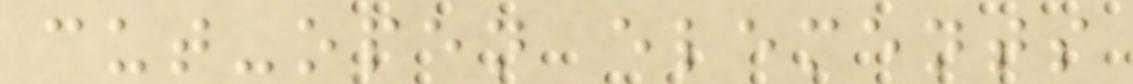cut-open elements
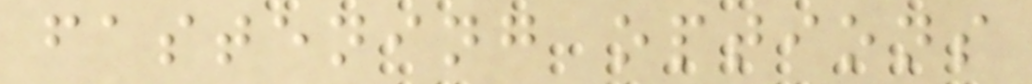fastening options
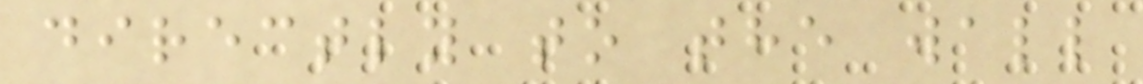directly to the wall
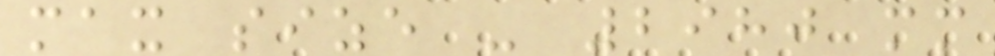max size - 2980 mm
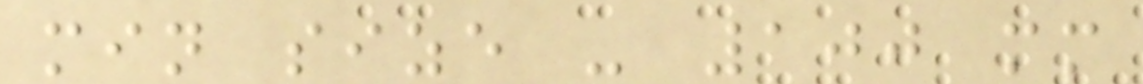min size - 100 mm
